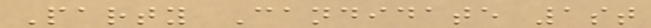Party Candidate 1st
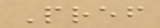Pref
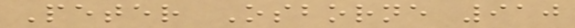Peter Osborne 910
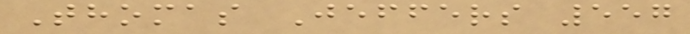Thomas Jeffers 557
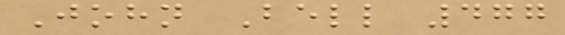John Bell 477
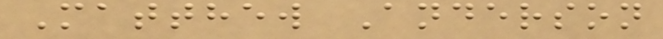Matthew Anderson
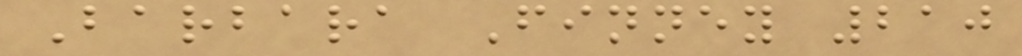Barbara Finney 210
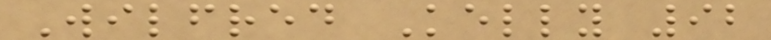Wilfred Kelly 92
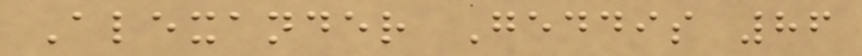Alexander Geddis 86
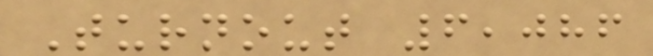Turnout 6,086
